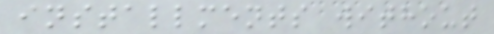installments without
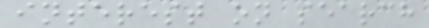interest on search
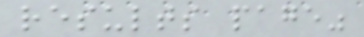results page"
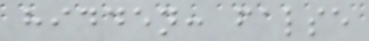hidden: false
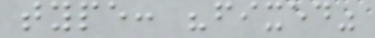type: "fixed"
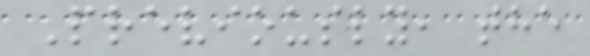Previously, the
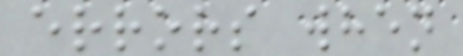errors when
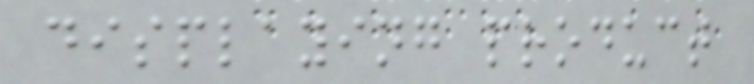displaying product
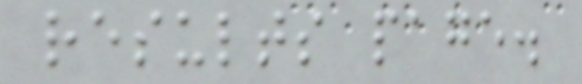results page.
